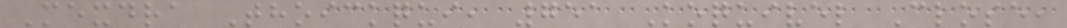Mexdra Thoickqui, 751 Koquivel Close,
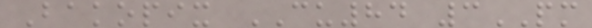Bakopix CU84 3PM
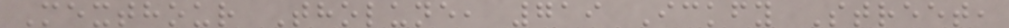Mexthour Tholune, 719 Ickfy Street,
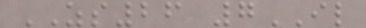ZS26 7IL
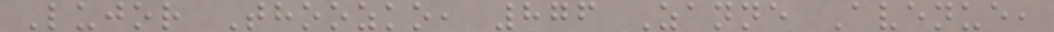Lujor Thoozko, 876 Zanne Avenue,
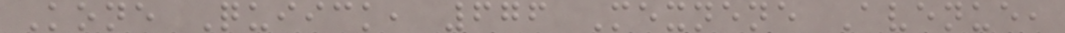Kone Quiick, 676 Mexnene Avenue,
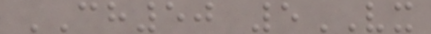CH50 5VX
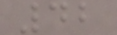42
